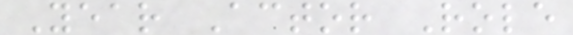Year Actor Role
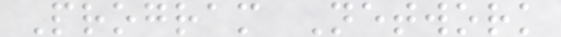Program Network
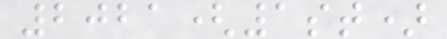2021(1st)
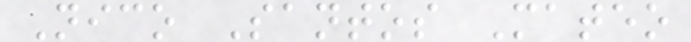Nico Santos Mateo
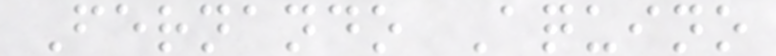Fernando Aquino
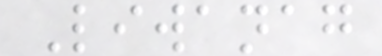Liwanag
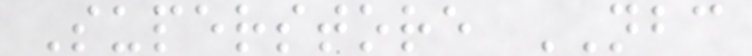Superstore NBC
